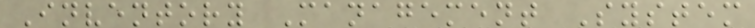Inventory Management System
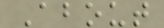About
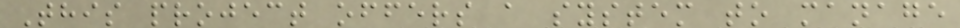This project offers a system to manage
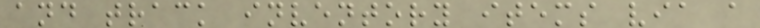and track inventory items via a
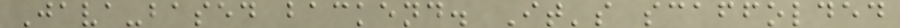Java-based backend. It's scaffolded
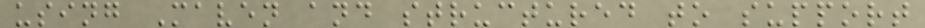using Maven and structured to support
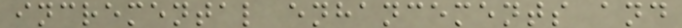incremental enhancements and
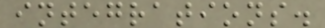integrations.
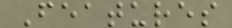Features
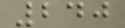240
